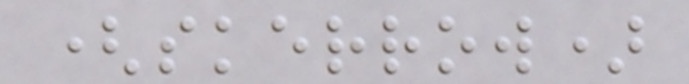(skerrow)
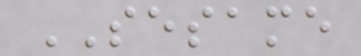SESAME
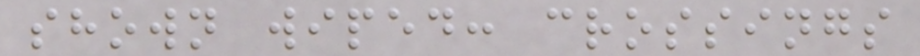shown wiped: crossings
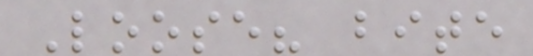Loose? bite
